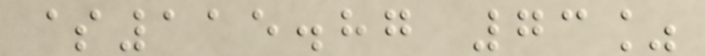$115.87 73%
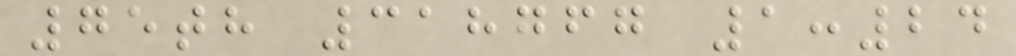75th 318767 1:24
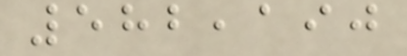582,190
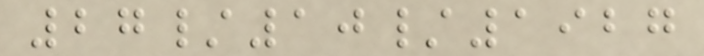27/10/1927
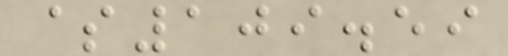$109.59
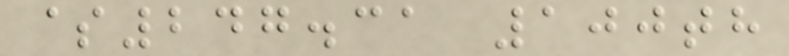$247.31 100th
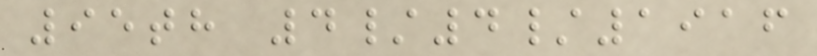95th 4/4/1916
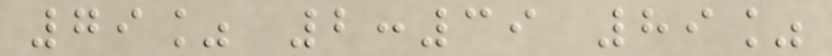79% 2:39 89%
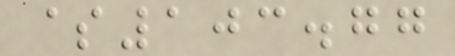$103.77
